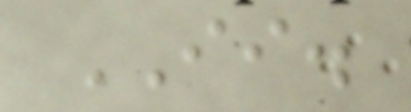II.
